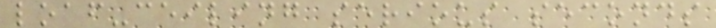loaf-ceiling serious seconds
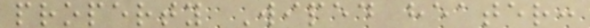property Wiped heater:
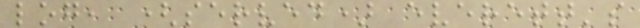log, (served) everett's
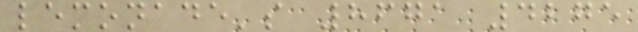lemonade's 8671 4275
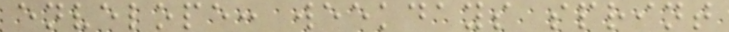envelope: weekdays sprint
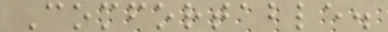Comfortable.
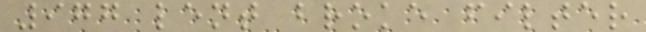977 lent broke filter
